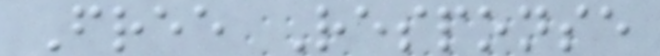Free Response
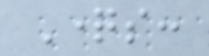Questions:
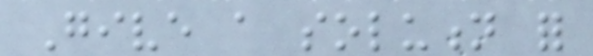Give a solution for
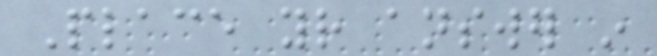Place your answer in
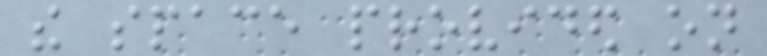the space provided on
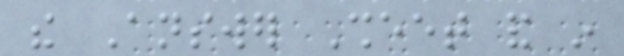the Answer Sheet and in
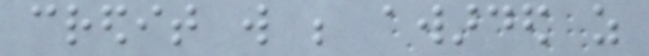credit will be awarded as
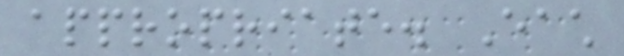appropriate. Each
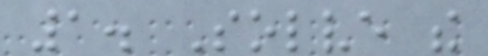1. Solve the
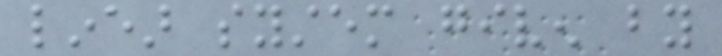linear system given by
